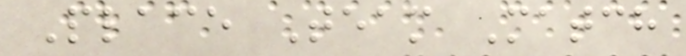Place Team Match
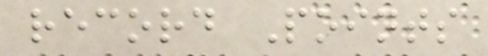record Points
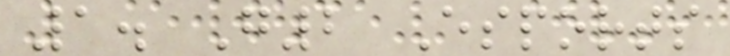1. G2 Esports
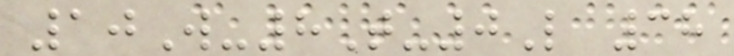10W-8T-0L 38
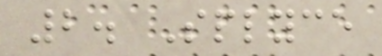2. Splyce
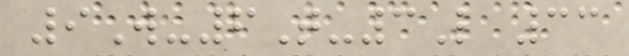9W-6T-3L 33
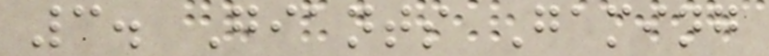3. Giants Gaming
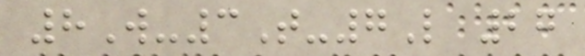8W-3T-7L 27
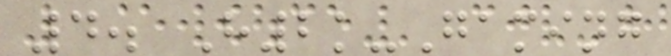4. H2k-Gaming
